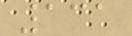131
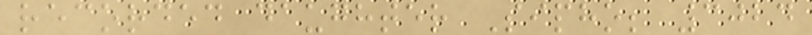recorded daughter Sipho; 3024
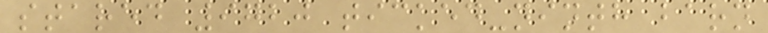stared 9720 ticked-ninth barn
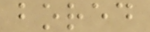bored
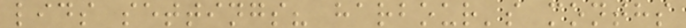lids settings? harbour's months
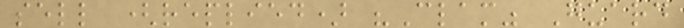sell (replied) "Clam" Guard
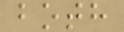both
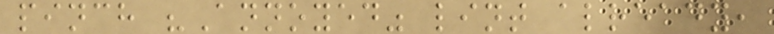pinch "Annoyed" lint already,
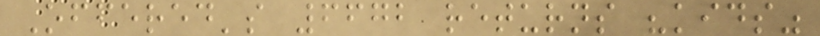Offered's 6672 returns "kids"
